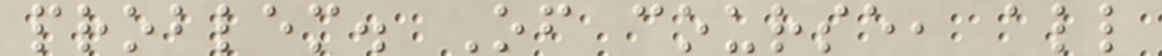problem. Of course, all
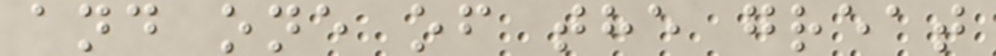and one of the great
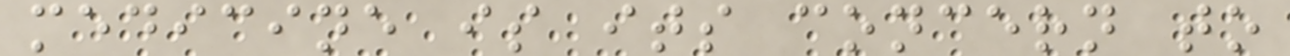medicine is its concern to
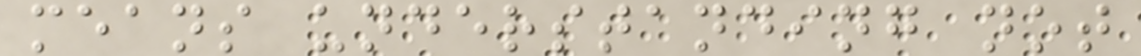means understanding not
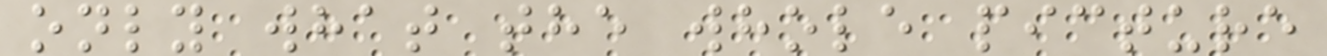only what the whole picture
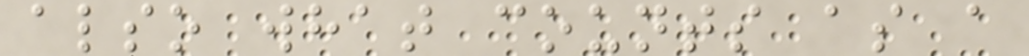also what counts as a
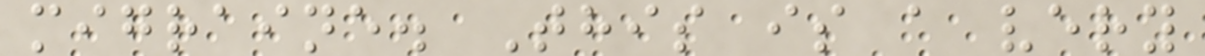migraine. This is a very
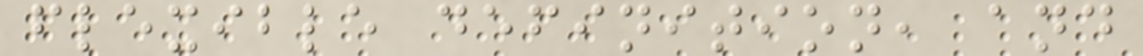flexible definition, and
